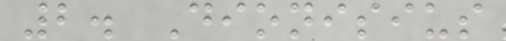2. Dionisius
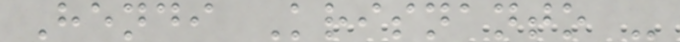Hendi Krisnanto -
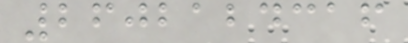2602124316
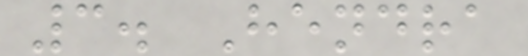3. Hendra
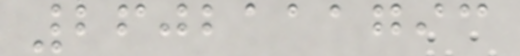2602111793
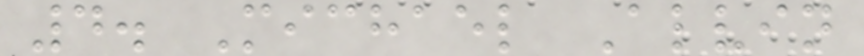4. Michael Alvin
